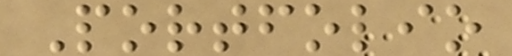Portfolio
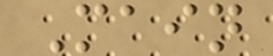Main
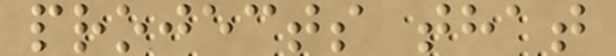projects that
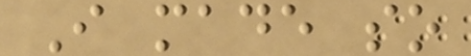I made so
